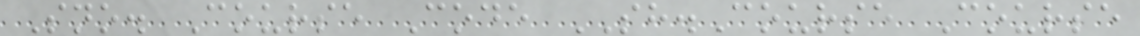Sno. Course Code SH.Course Course
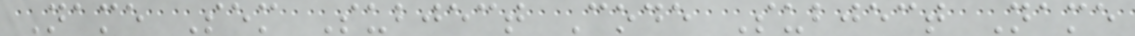Name Sem Subject Code Subject Name
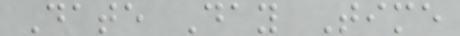Date Day Time
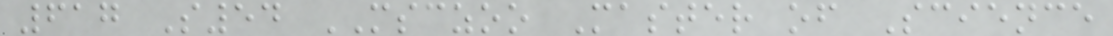617 S54 MSCZOO Master of Science
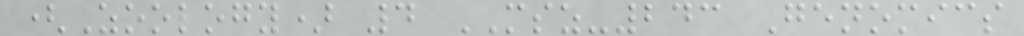(Zoology) 4 MSZ-243 Genomics
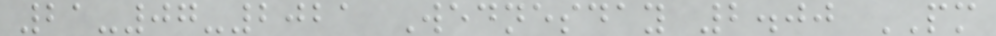21-07-2021 Wednesday 2.00 PM
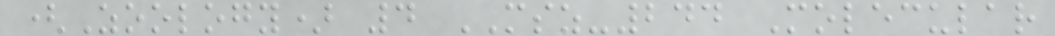(Zoology) 4 MSZ-244 Molecular
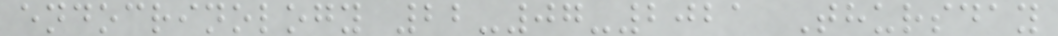endocrinology 22-07-2021 Thursday
